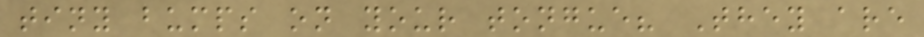tiny bumps on your tongue? They are
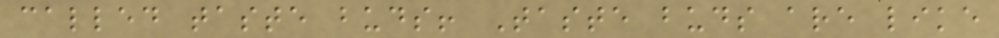called taste buds! Taste buds are like
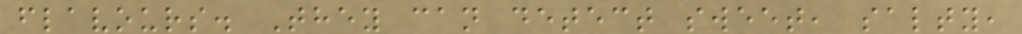flavours. They can detect sweet, salty,
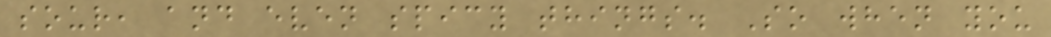sour, and even spicy things. So when you
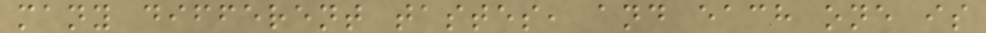many different tastes, and each one is
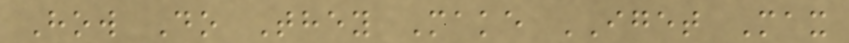How Do They Make IGET Max
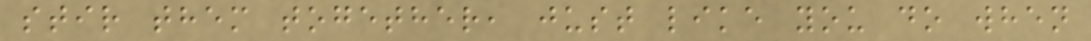stir them together, just like you do when
